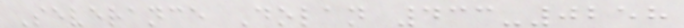Severance Dolan 433-0258
